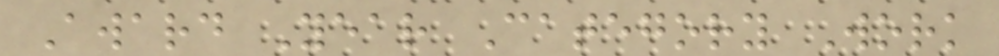Award Year Category Work
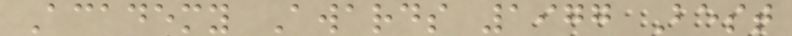Academy Awards 1977 Best
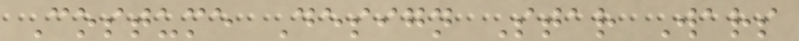Costume Design Star Wars
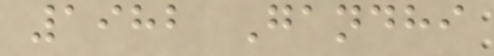1982 Gandhi
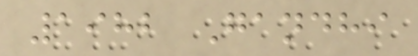1982 Gandhi
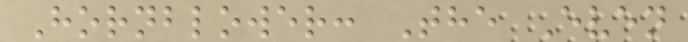Hornblower: The Even
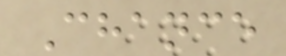Chance
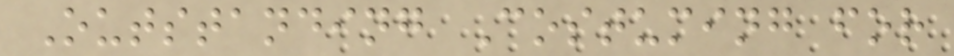Outstanding Costuming for
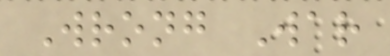Wrong War
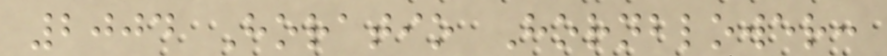2004 Horatio Hornblower:
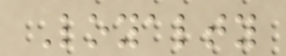Loyalty
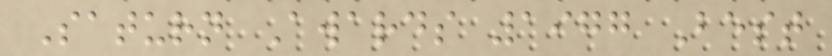Saturn Awards 1977 Best
